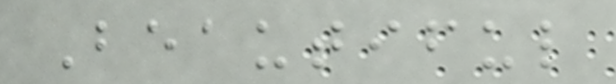Beautiful
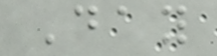Day
